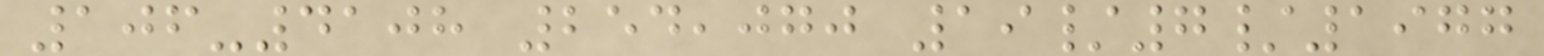106-4108 254,070 19/7/1977
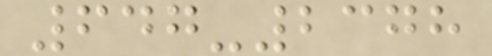647-2378
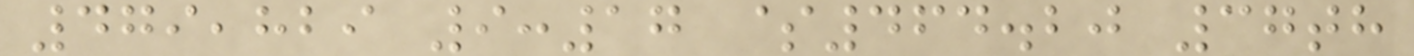479,829 9:17 $464.20 37th
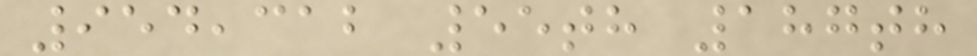954,312 55th 187th
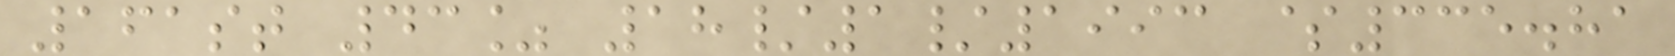161st 43% 18/1/1993 $335.81
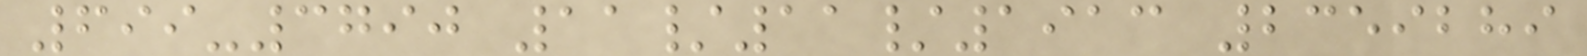699-3790 11/11/1913 2359289
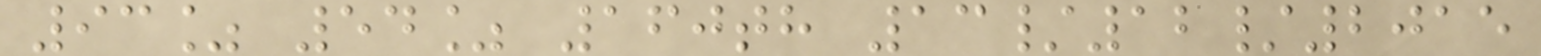93% 54% 160th 13/12/2015
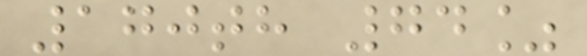170th 74%
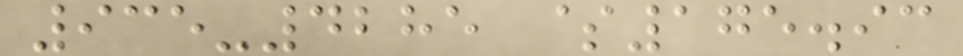935-4285 $175.93
